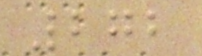272
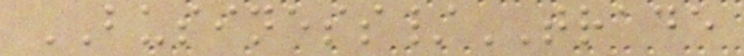BUSINESS/TRADE
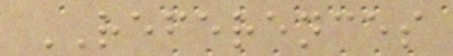REFERENCES
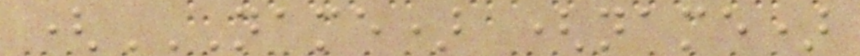(NAME) (NAME)
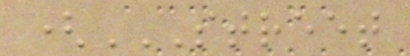(STREET
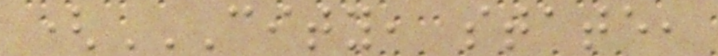(CITY, STATE,
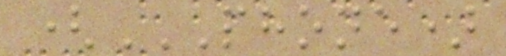(PHONE)
